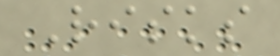Risks
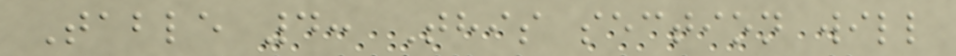Table 4: This section will
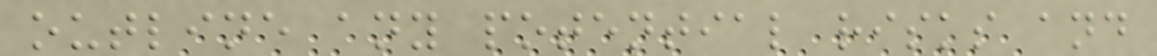outline any potential risks and
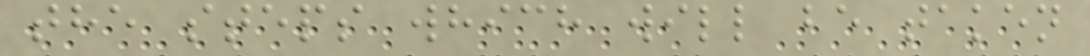the steps which will be taken
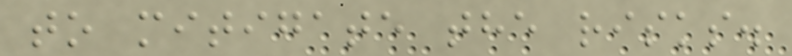to mitigate the risks.
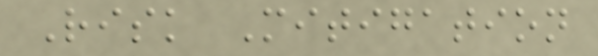Risk Mitigation
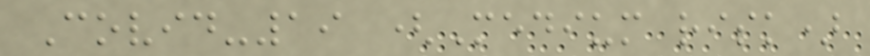Covid-19 (Medium risk)
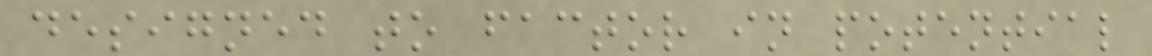designed to factor in potential
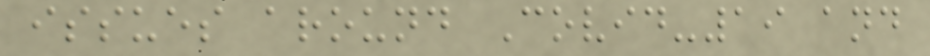issues around Covid-19 and
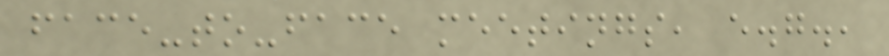face-to-face meetings, e.g.,
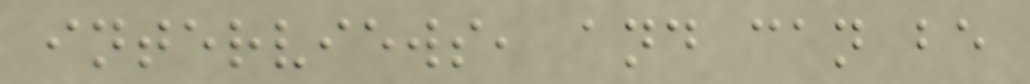interviews, and can be
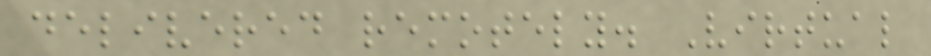delivered remotely. Virtual
